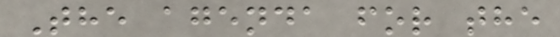The agenda for the
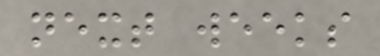next weeks
